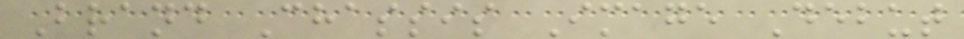Brand Chassis Image Debut
